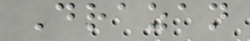Drazan
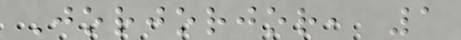Jorjorjor, 1
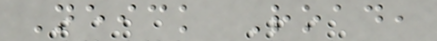Neick Road,
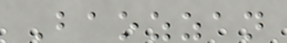Baozzan
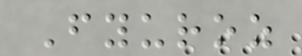Fyuroz
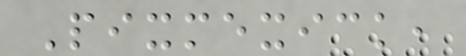Pixmexick,
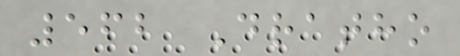562 Dratho
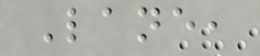Lane,
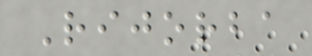Rijorba
